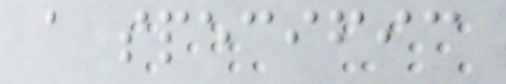a specific
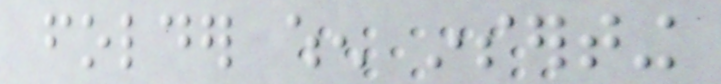folder when inserting
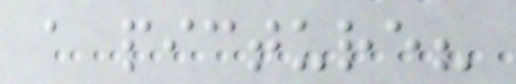a picture?
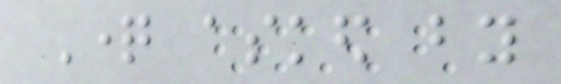Question asked by
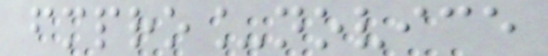fmpro_novice
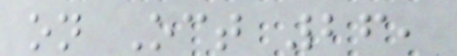on Oct 26,
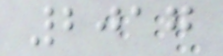2017
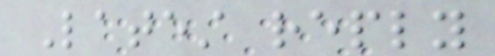Latest reply
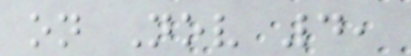on Nov 4,
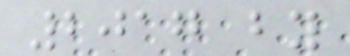2017 by
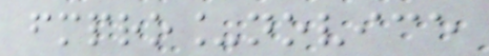fmpro_novice
